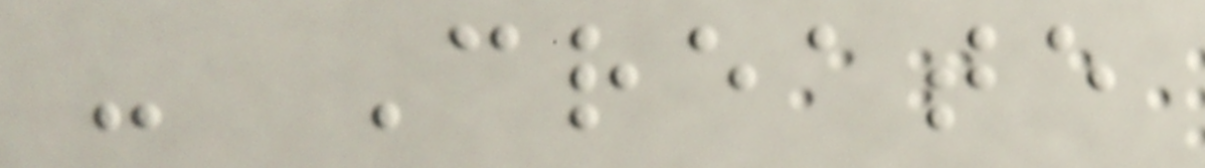- Create
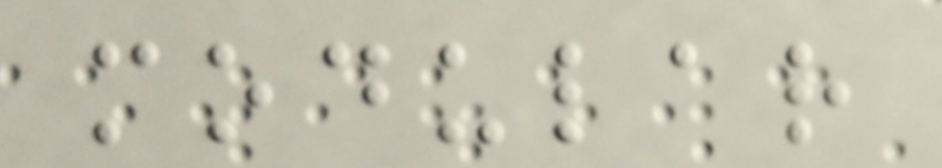modular
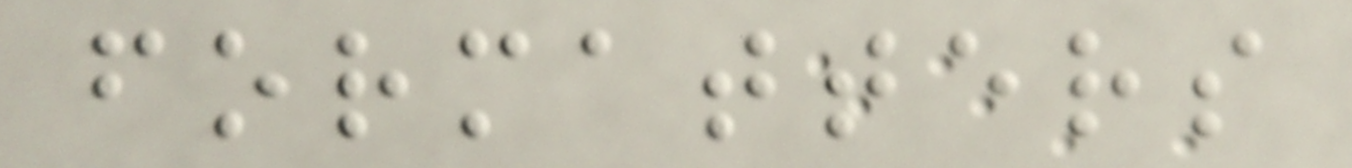formatters
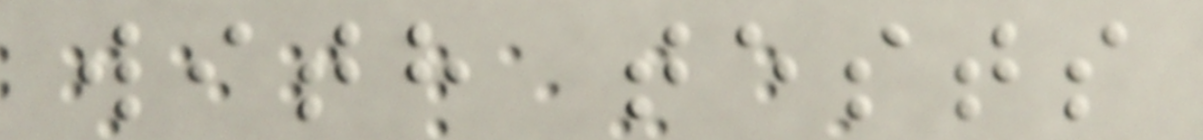with tests
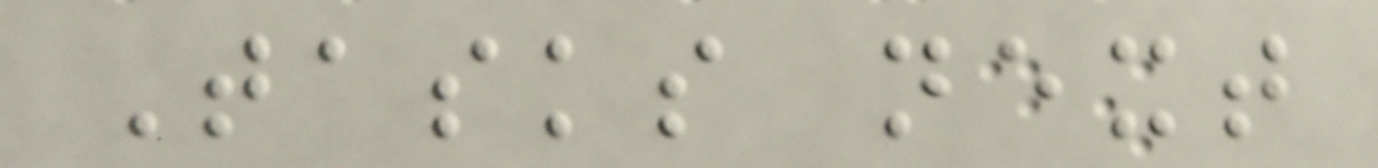Tasks next
